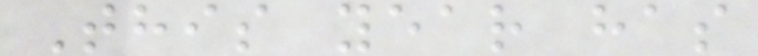This year has
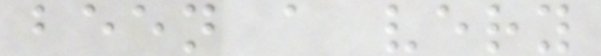been a very
